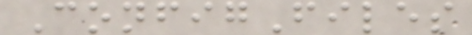ConfigFiles
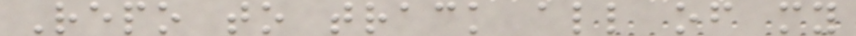Repo to track all of my
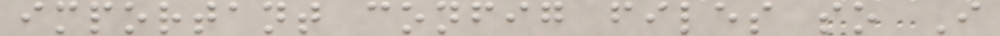important config files so I
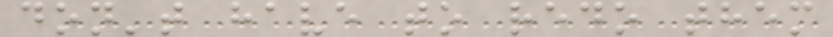don't have to redo them
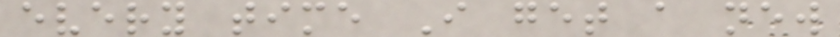every time I get a new
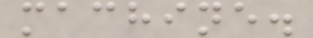machine.
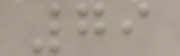79
